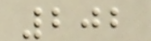202
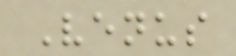Venus
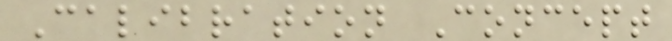Calibration Concept
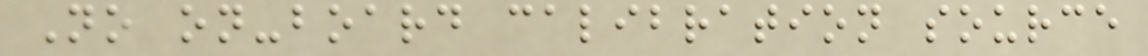No on-board calibration source
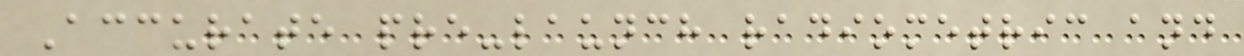Accurate pre-launch radiometric and
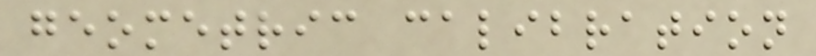geometric calibration
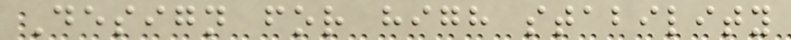Design for high stability
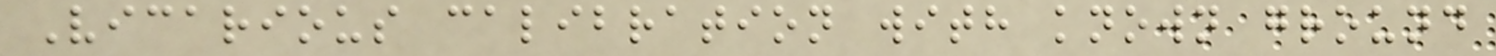Vicarious calibration with known ground
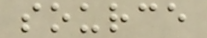source
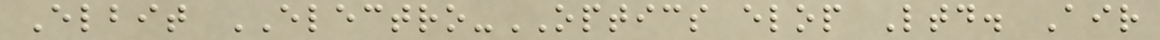Elbit ELECTRO-OPTICS elop Ltd. Air
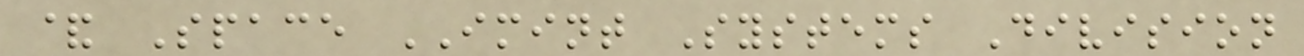& Space IMINT Systems Division
